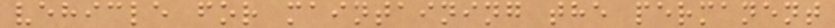vehicle for maintaining the permanent
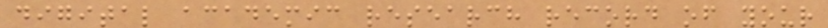digital academic research record of your
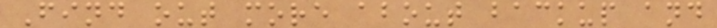Find out more about backup and
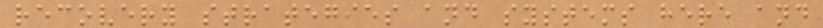recovery strategies and systems here and
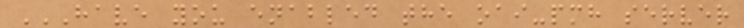HAVE YOU ENABLED THE OAI-PMH SERVER
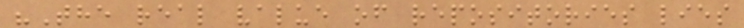"The real value of repositories lies
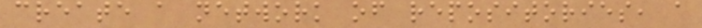create a network of repositories, a
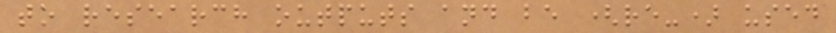to research outputs and be (re-) used
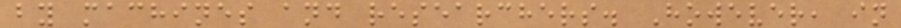by machines and researchers. However, in
